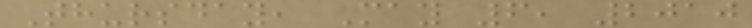Thursday, May 6, 2010
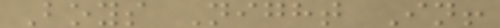Boys Night In!
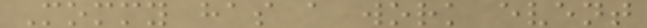Mommy has a work event
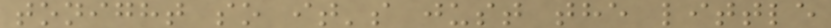tonight so it's just the little
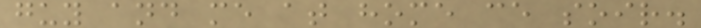guy and me at home ce soir.
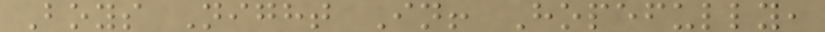Boys Night In! Hopefully,
